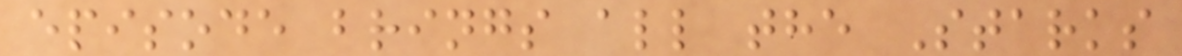episode brings all the Starks
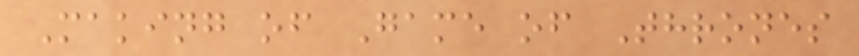Making of Game of Thrones
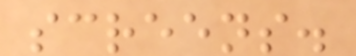screens.
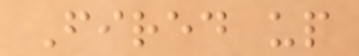Fired up
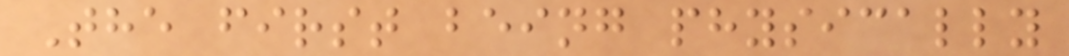The first being physically
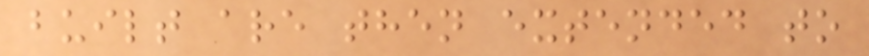built are then extended to
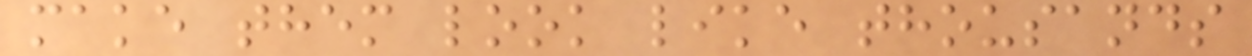make them look like thousands
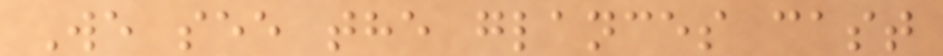We see the glances cast
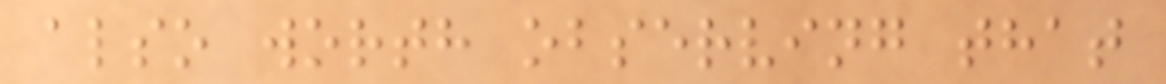also worth observing that
